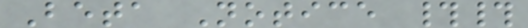Beta Notice ##
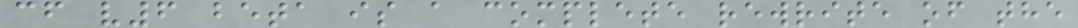cf v6 beta is a complete rewrite of the
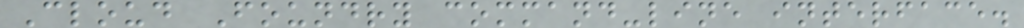Cloud Foundry command-line interface.
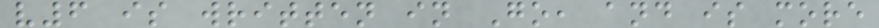v6 is written in Go, and is more
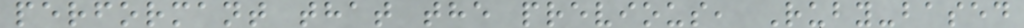performant that the previous, Ruby-based
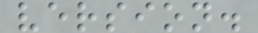version.
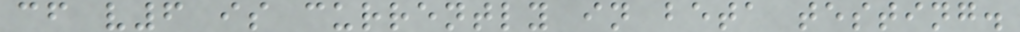cf v6 is currently in beta testing.
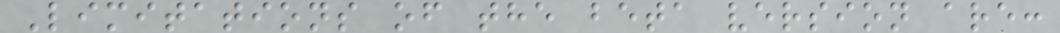Limitations of the beta version are:
